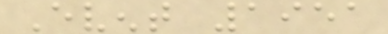Event 1951
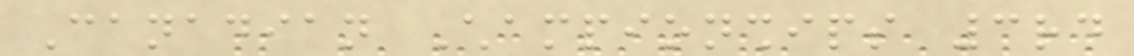Canadian Championships 3rd
